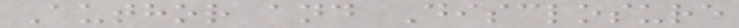Author and Disclosure
